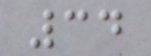34
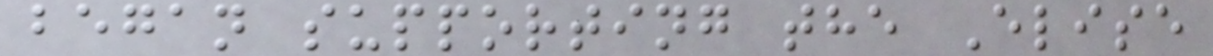began supporting the Elise
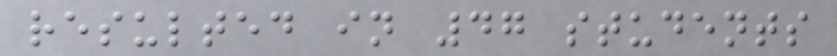resulted in 47 students
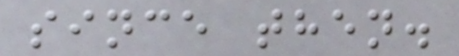since then.
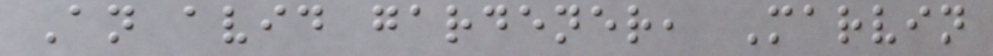An avid gardener, Marvin
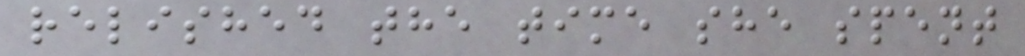relished the time she spent
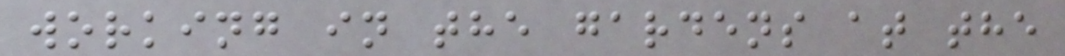working in the gardens at the
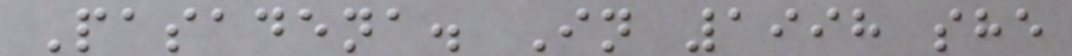Pasadena. In 1998 she
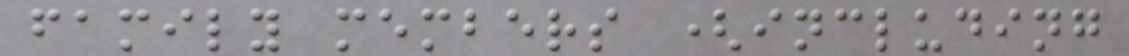family members (including
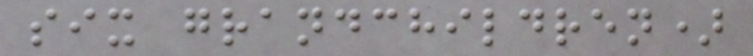six grandchildren)
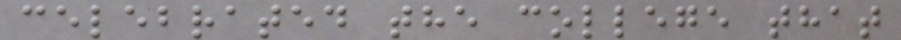celebrated the college that
